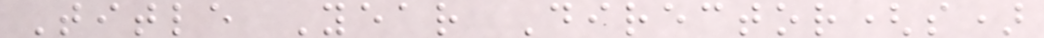Title Year Director(s)
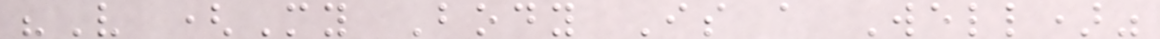"V (My Body Is a Well)"
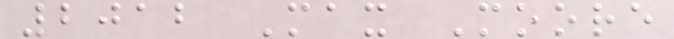2012 Max Moore
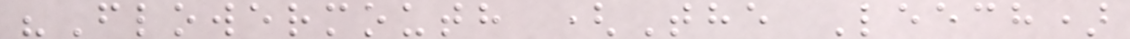"Flowermouth (The Leech)
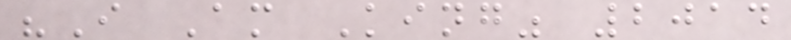"I Am King" 2014
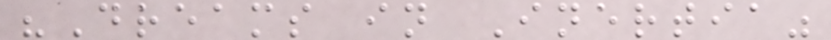"Dreams in Inertia"
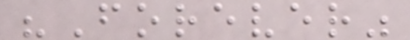"Forever"
